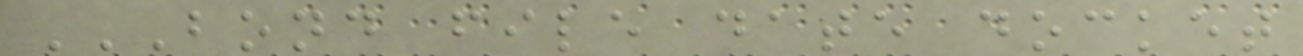BOND FILE DATE DOCKET
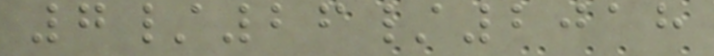7/26/2018
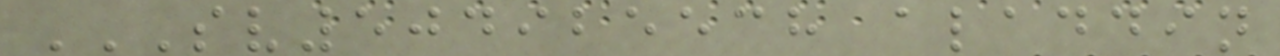SV504925538 ALADDIN
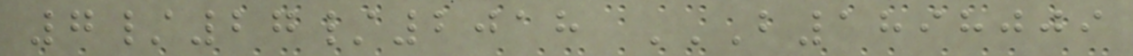7/27/2018 B1898009
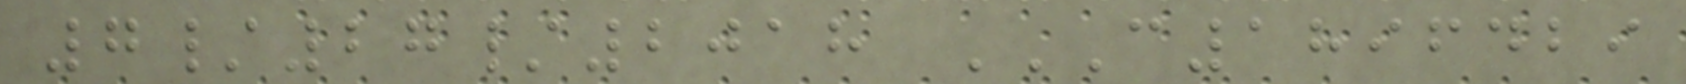7/27/2018 C1896429
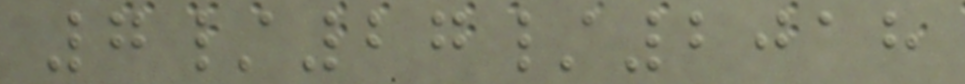7/27/2018
